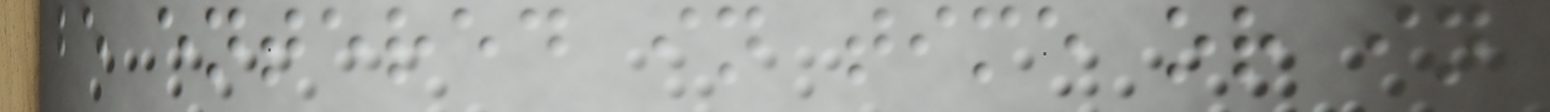be entered in time or in
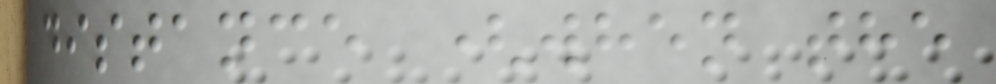distance (when the
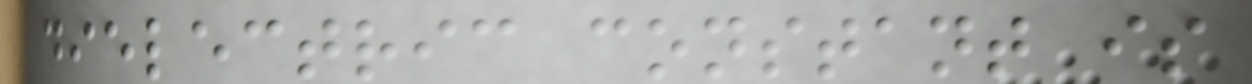dielectric constant is
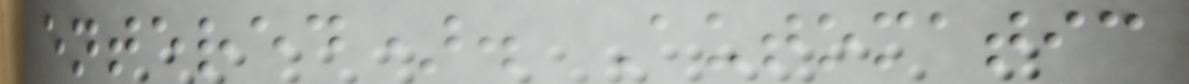entered). Automatic
